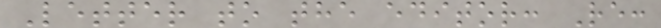Letter to the editor: Re:
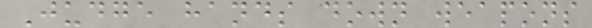Judge hands down weapons
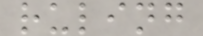ruling
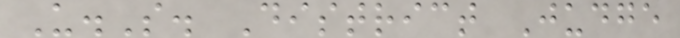U.S. District Judge
